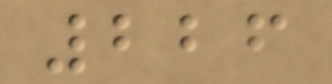226
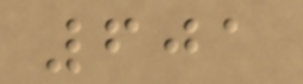601
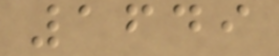1649
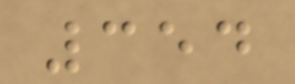354
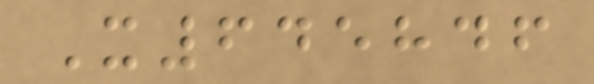X645846
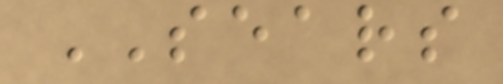SEARS
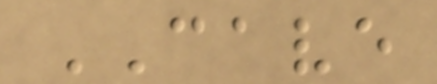CAVE
